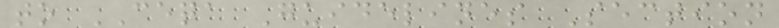to CEQA Guidelines Section
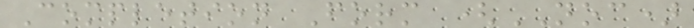Completion Form (NOC)
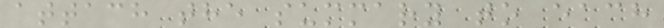attach the summary to each
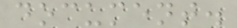document.
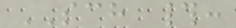SCH #:
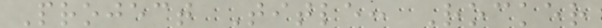Project Title: Rocker
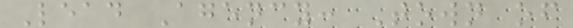Lead Agency: Town of
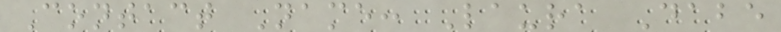Contact Name: Laura Dabe
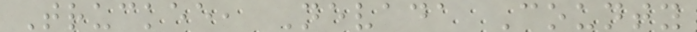Truckee, Nevada County
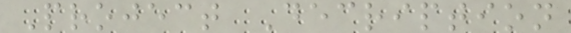Project Decription
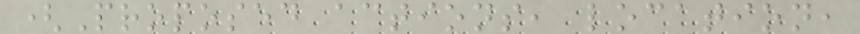(Proposed actions, location,
